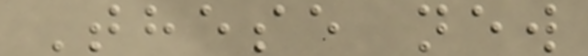These new
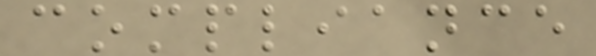compliance
